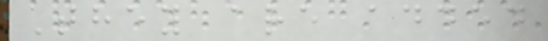They are added
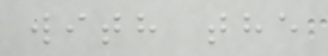with the
